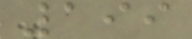199
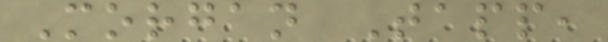Morgan Tapp,
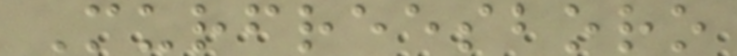Murfreesboro
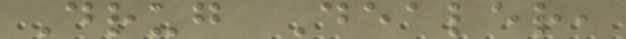Drug Dealer,
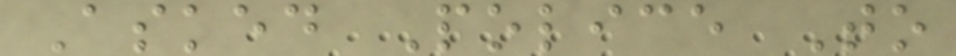Asked Police To
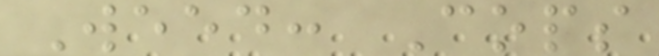Weed: Cops
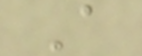A
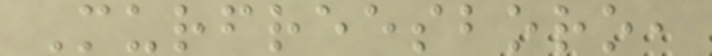Murfreesboro,
